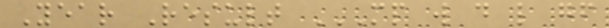Year Result MP W D L GF
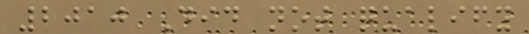2010 Did not qualify
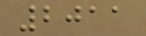2011
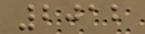2012
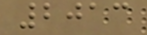2013
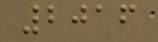2016
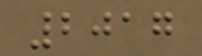2017
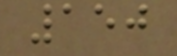150
